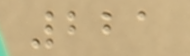221
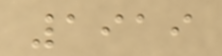1919
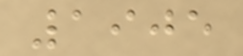1905
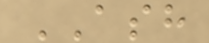ASH
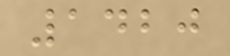1420
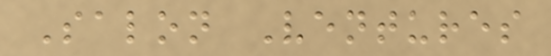Salon Ventures
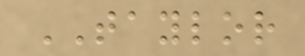TAYLOR
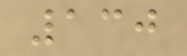130
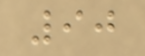90
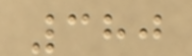380
